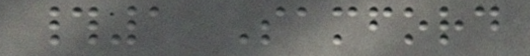#1 Samford
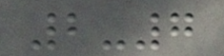2-7
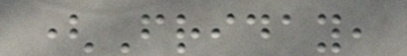(Friday,
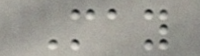May
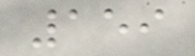159
